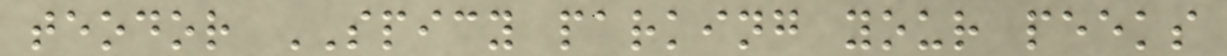teodor SPICY parking your peeks
